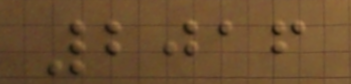2016
